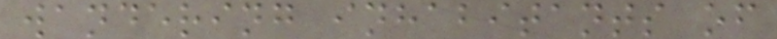wandering inhabitants of
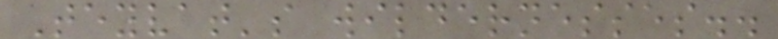Teyvat's wildernesses..
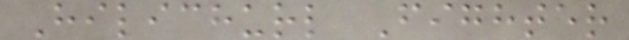Hilichurl Fighter
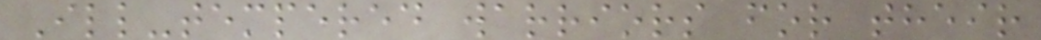Ill-tempered warriors for their
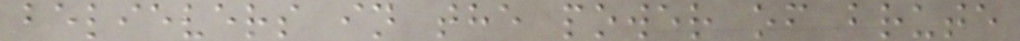believers in the power of brute
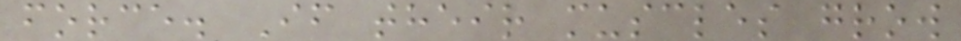force. If their muscles grow
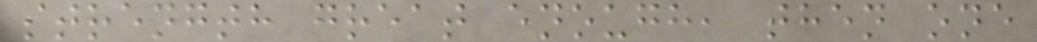strength great enough, then one
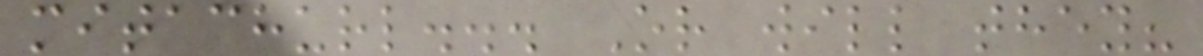mitachurl... Or will they?
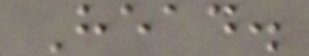Head.
